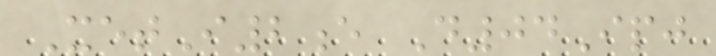XetI2e D04Ipj
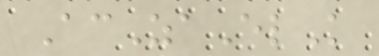AcZaElK
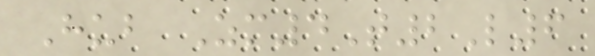Hub Zm4T2L6
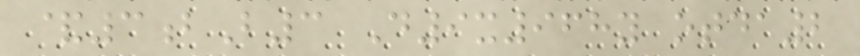&3bB3 D9x968y otda2
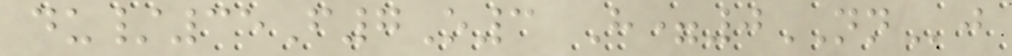du/35F7O3 H=0NNj
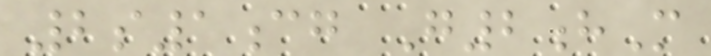2s1cg G2hM
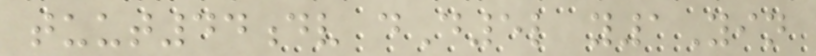tuut44dv dD5l y1Yin
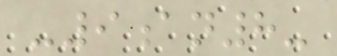-9an8-
